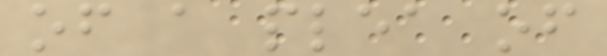of a plea of
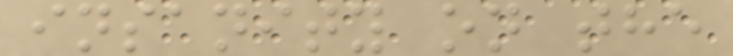insanity on the
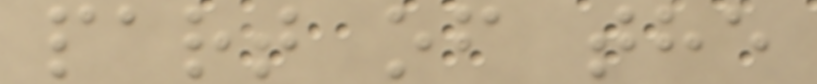part of the
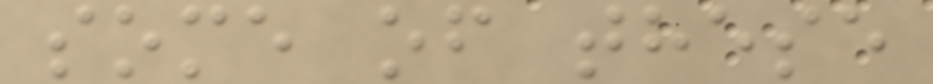some of these
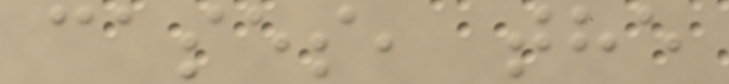cases, the
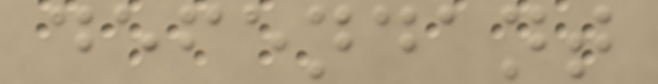defendant
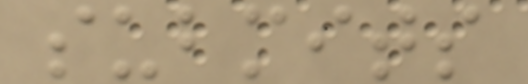submits
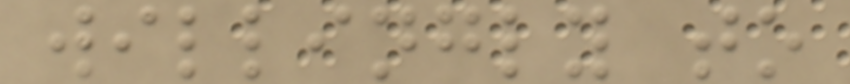willingly to
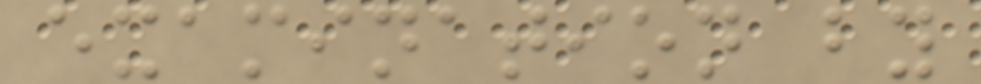examination by
